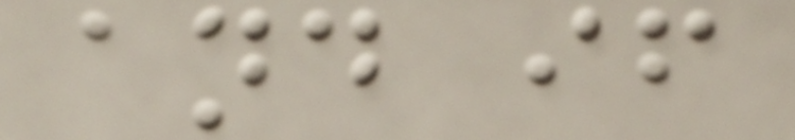and if
